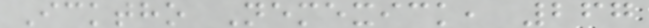Icktho Nemexick, 267
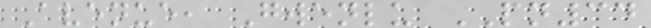Avenue, Gwenlu PN34
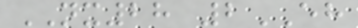NX28 2EH
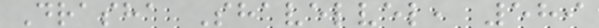Drasha Shavelvel, 589
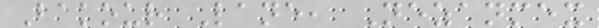Bakour Lane, Nezanmex
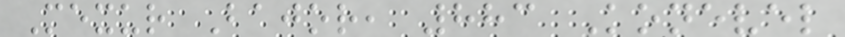Mexur Bajor, 883 Konevel
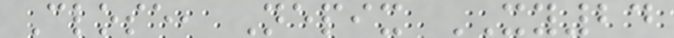Close, Nepix XY24
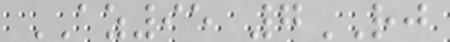AZ95 7RJ
